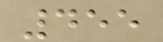455
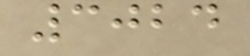3024
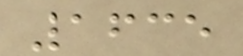1635
